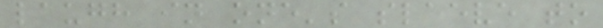laugh in one's sleeve to
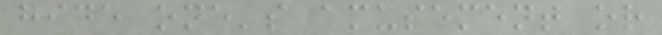hide one's amusement or
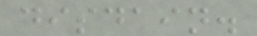disdain.
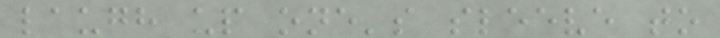laugh up one's sleeve to
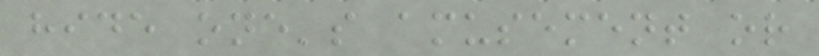hide one's amusement or
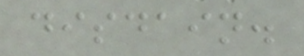disdain.
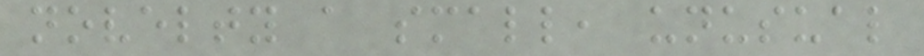novelty a small, unusual
